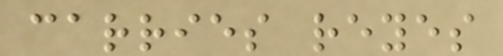carries reyes
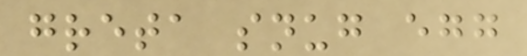greta snug egg
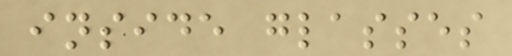inside glasses
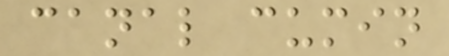canal cumin
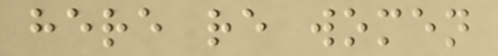here re women
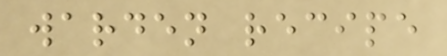warden recipe
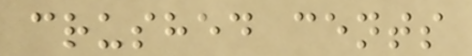crushed cents
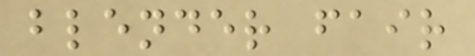blender fair
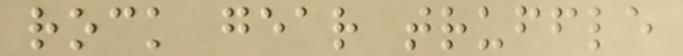rock gear truffle
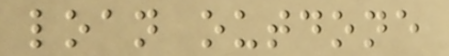loan outdone
